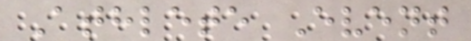Athlete Event
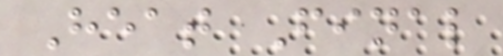Heat Final
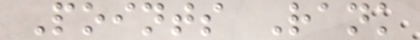Points Rank
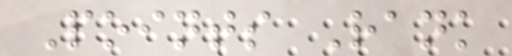Points Rank
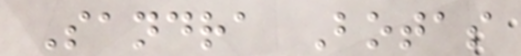Sandra Botas
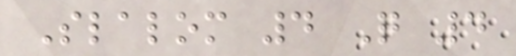Slalom 4 Q 4
